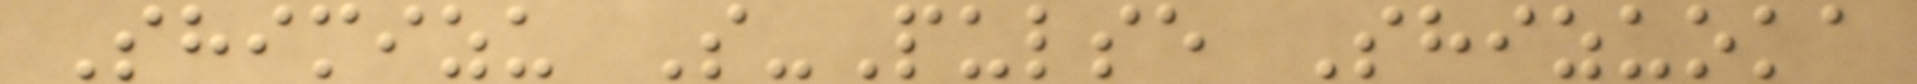Shimizu S-Pulse Shizuoka
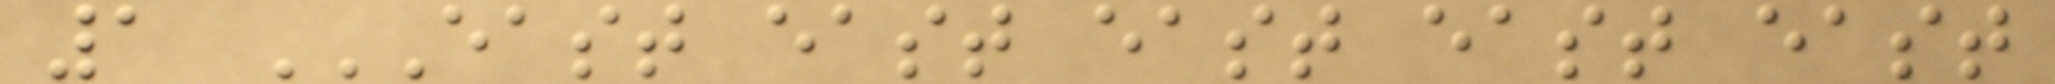1 EAST EAST EAST EAST EAST
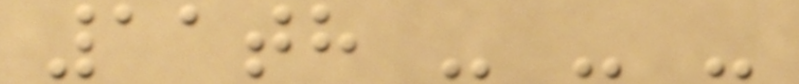11th - - -
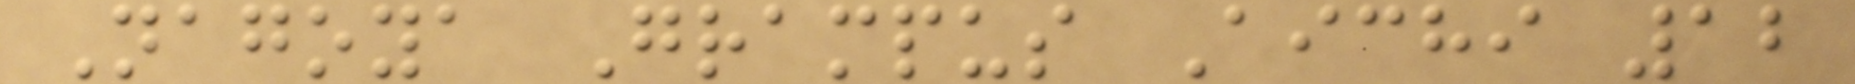Nagoya Grampus Aichi 12
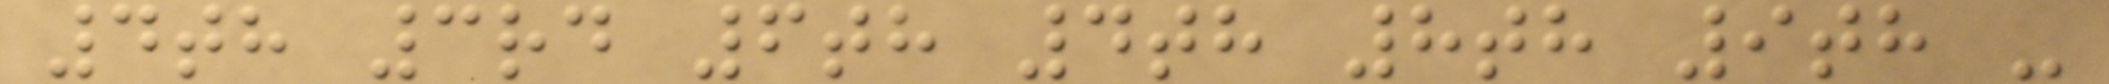4th 3rd 6th 4th 8th 9th -
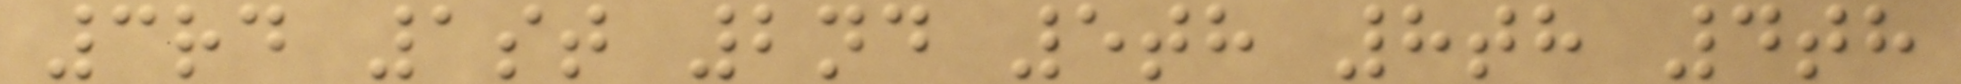3rd 1st 2nd 5th 8th 4th
